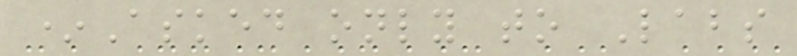*Asked only to Labs
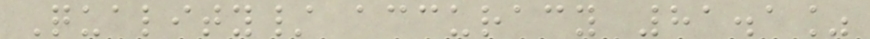Quality/ accuracy 81.1%
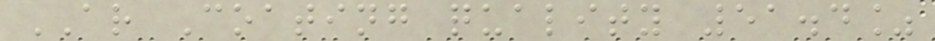AR Coating quality 51.4%
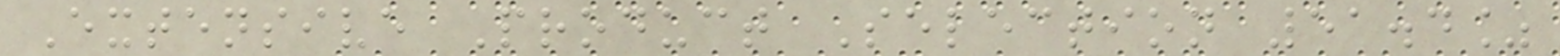Extensive Product Selection 51.4%
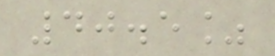40.5%
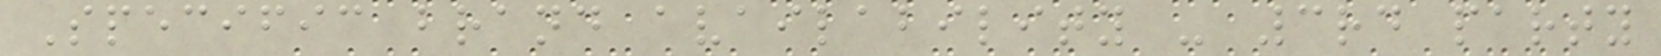Specific brand availability - 3rd party
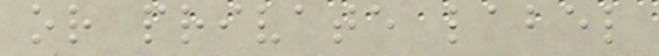or private label
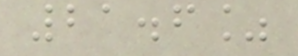21.6%
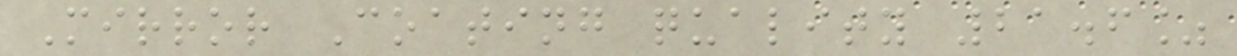Mirror Coating quality 21.6%
